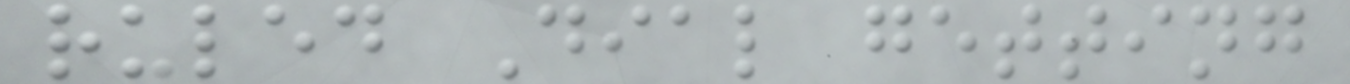ruled Dial getting
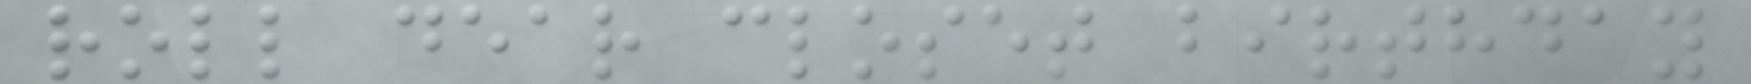roll dear closet birthday
